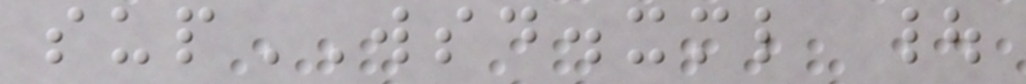supWSD.xml |
